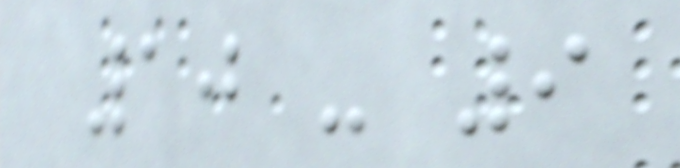10 - 9
